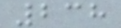238
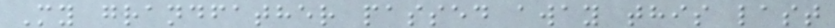My grandfather passed away this last
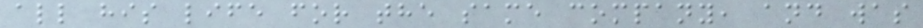all his life for the same company, and was
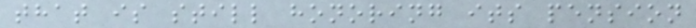that is still honoring its pension
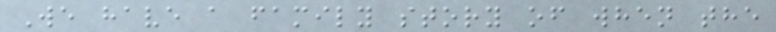We have a family story of when the
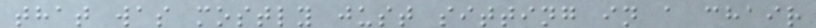that was mostly just sitting in a chair
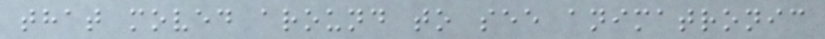that moved around to see animatronic
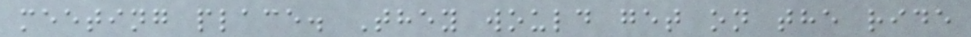meeting place. They would get on the ride
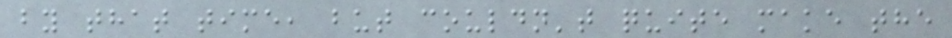by that time, but couldn't quite make the
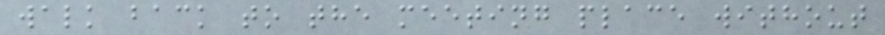walk back to the meeting place without
